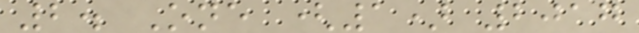2. One (1) 2017
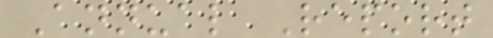Annual Report
